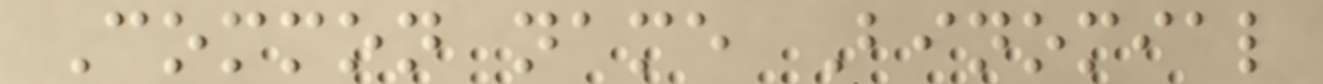Common name Binomial
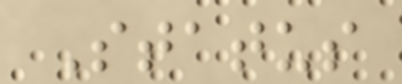Status
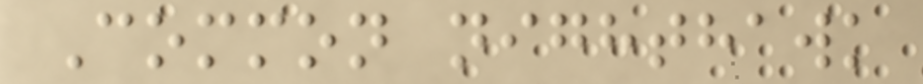Common nighthawk
